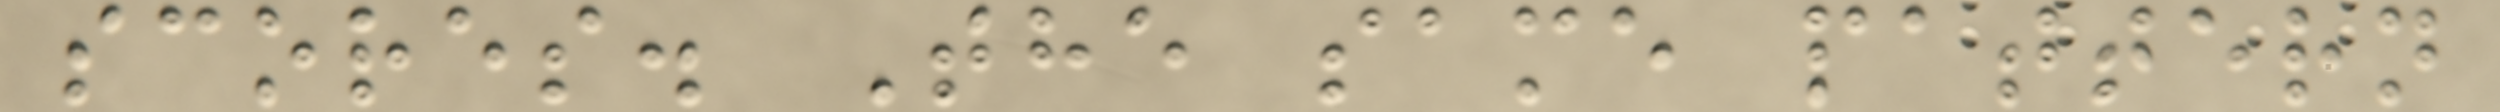scores. The same pattern
